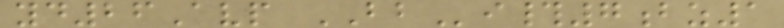yd26Avp BBi#7bz1
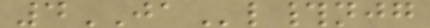4JAl#njg
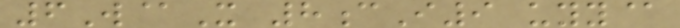6W@X 8cI9 uyy@
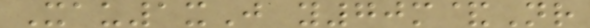Xau1xJ y70m&Nr
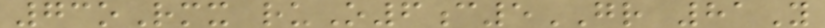73oRmx ruO6c5GR 81Y
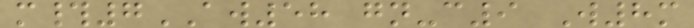m#7AW58 gn-c9 W8m
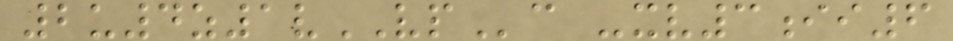2u4z1vVPc -xv3ii6
